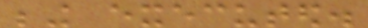being executed.
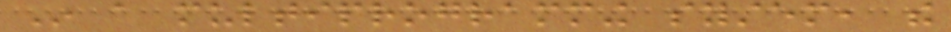In a multiprogramming system, the
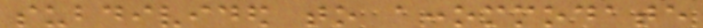subdivided to accommodate
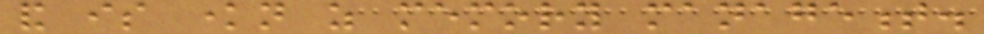and is known as memory management.
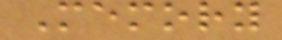Memory
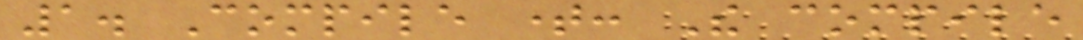1. Compile time: The compile
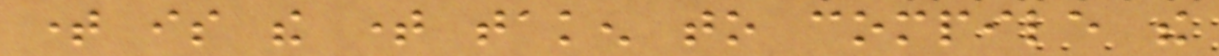time is the time taken to compile the
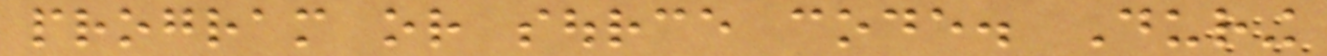program or source code. During
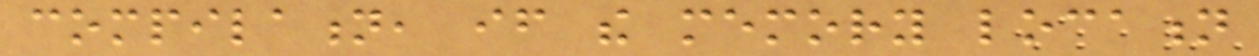compilation, if the memory location
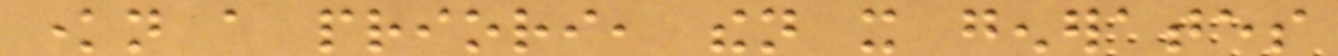known a priori, then it generates
